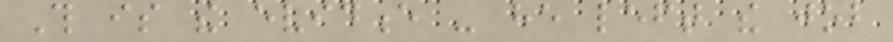This is the evidence - he left the job
